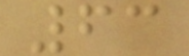63
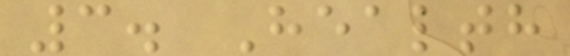3. Health
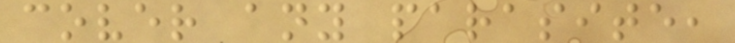cover any parasite,
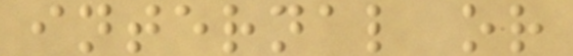internal or
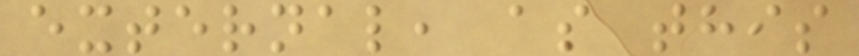external, as this
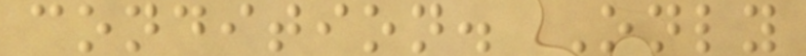condition. Only
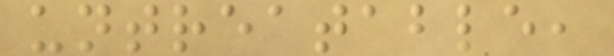untreatable,
